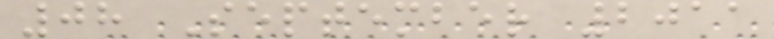08 September 2011
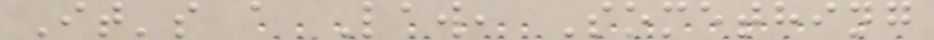It's a Law, Something
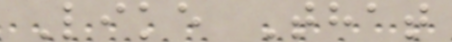Like That
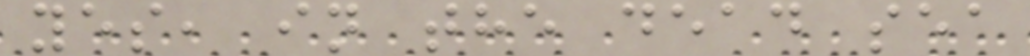yes, in the dead sea
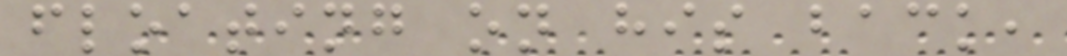floating on his back,
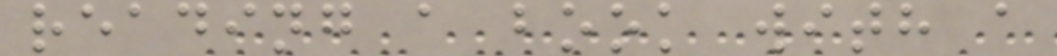reading a book with a
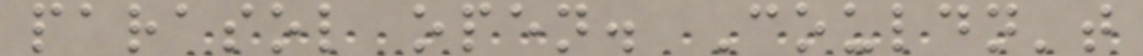parasol open. Couldn't
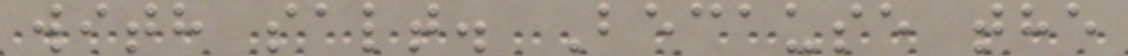with salt. Because the
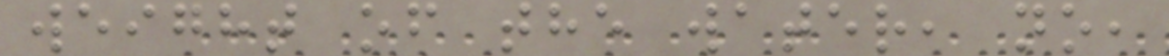weight of the water, no,
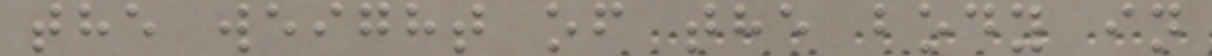the weight of the body in
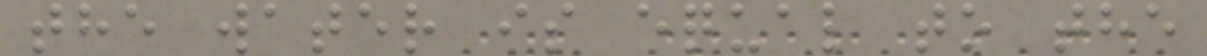the water is equal to the
